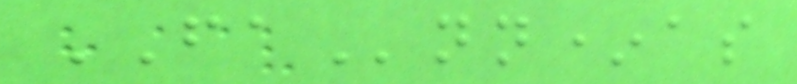FAnn*as
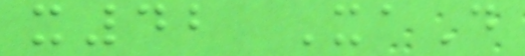x42 XaD
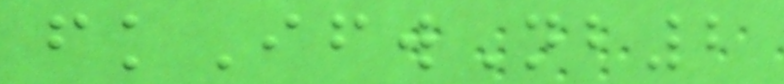fkIfwNb2
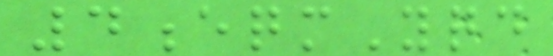4eqmYqd
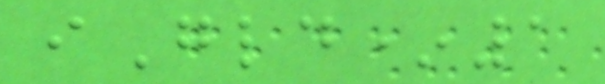iGld*1
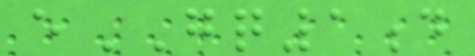eGQ1d
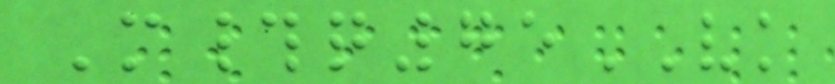M#q75VK
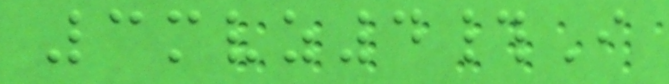3mvz4#I
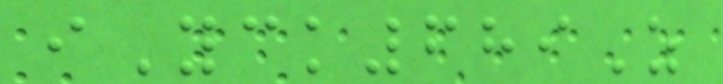iYck689Z
